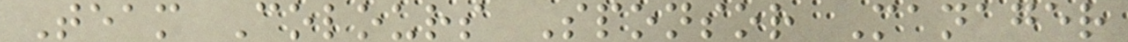Team Colours Sponsor Manager
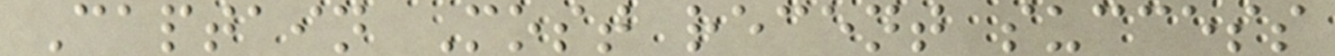Captain Most recent success
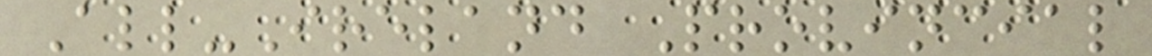All-Ireland Provincial
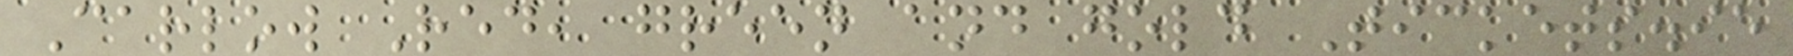Carlow Red, green and gold Tickets.ie
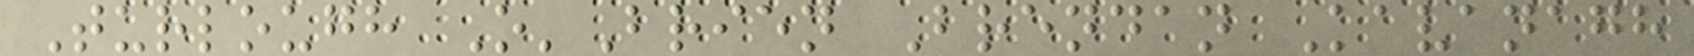Turlough O'Brien Brendan Kavanagh
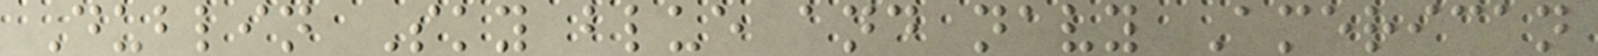Dublin Sky blue and navy American
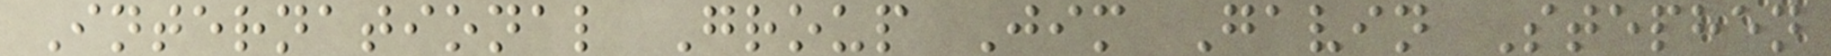International Group Jim Gavin Stephen
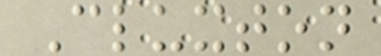Cluxton
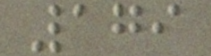179
